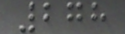278
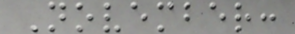November:
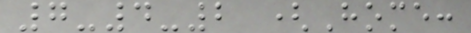7-4-2 (Home:
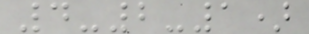4-2-1)
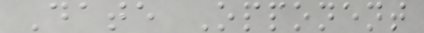Date Opponent
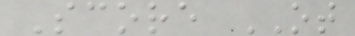Score OT
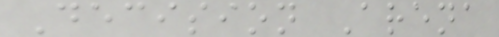Decision Arena
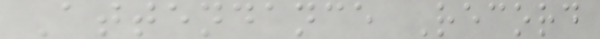Attendance Record
